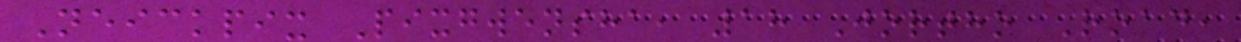Neickpix Pixgwensha, 18 Jortho Road,
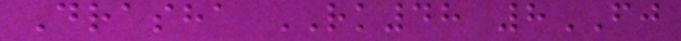Drasha RK48 8FJ
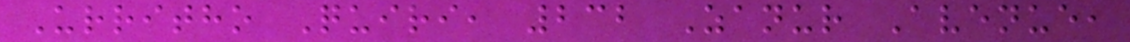Urritho Quiri, 232 Zanur Avenue,
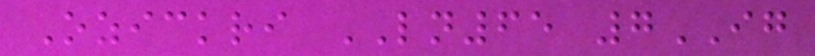Ozickri LN65 7IG
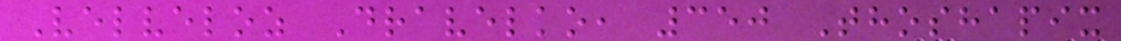Velveloz Dravelko, 350 Thoshapix
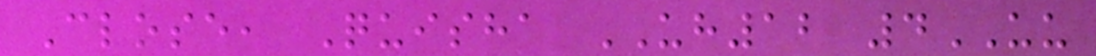Close, Quisha UH12 4UU
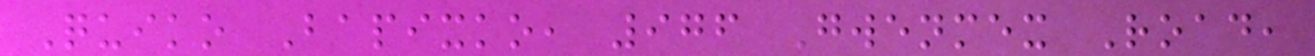Quiko Bapixko, 976 Gwenmex Road,
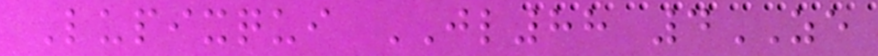Lupixqui JL88 4ZE
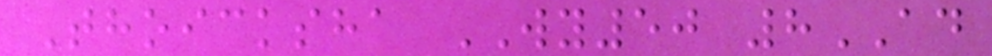Thoicksha WY50 8AD
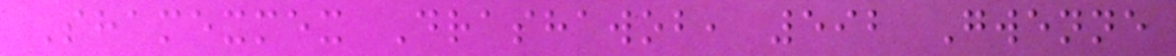Shamexmex Drashawob, 592 Gwenne
